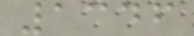1346
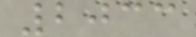2033
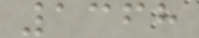1368
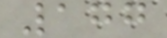177
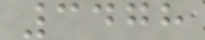3478
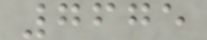7675
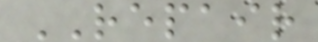REPAIR
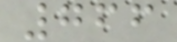766
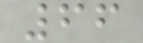66
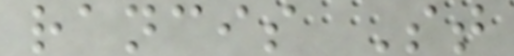rancis St
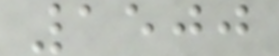1500
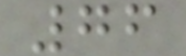76
